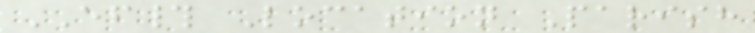EF# Location Parish
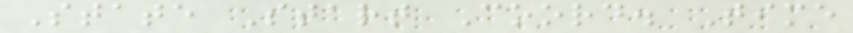State Start Coord. Time
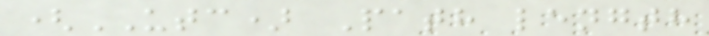(UTC) Path length
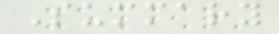Summary
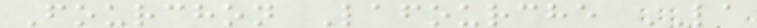Fourchon Lafourche LA
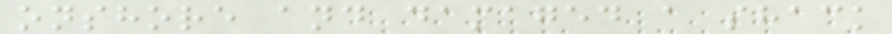onshore and damaged a shack
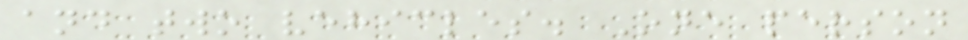and two vehicles. One person
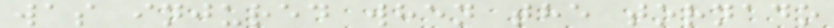was injured when the tornado
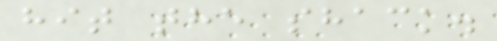hit the shack.
